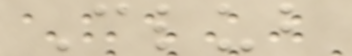Club
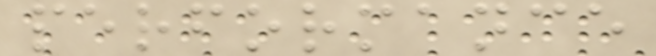performance
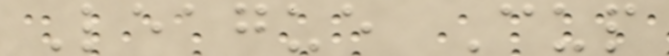League Cup
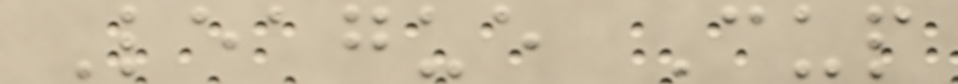League Cup
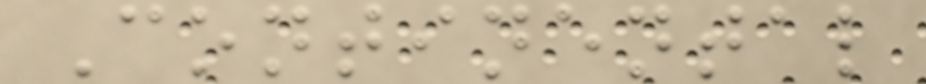Continental
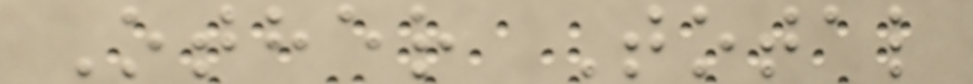Other Total
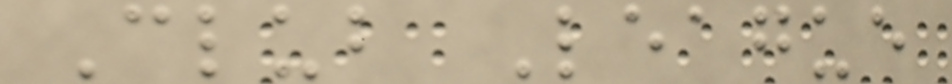Club League
